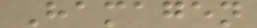Hamagen
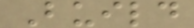Build
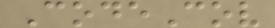CodeCov
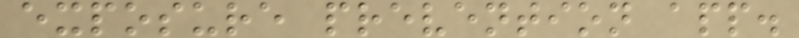exposure prevention app.
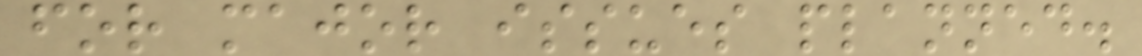for major issues planned.
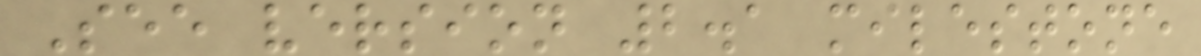See version 2.1 milestone
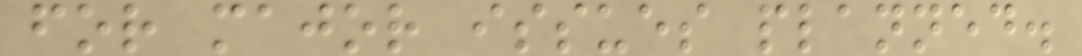for major issues planned.
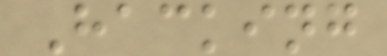Hacking
